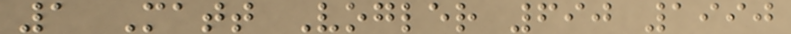1 Matt Vogler 690 1990
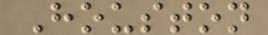Houston
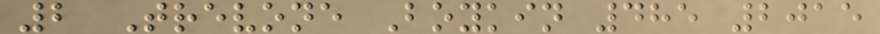2 Trevone Boykin 485 2015
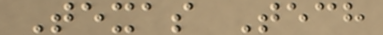Texas Tech
